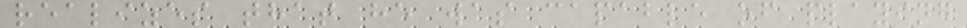realizes that he was capable of playing
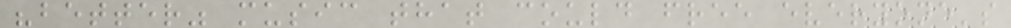"better" music that could free everyone's
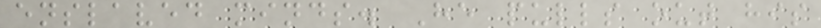enslaved minds. He pulls out his
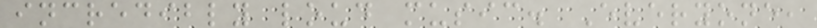incredibly loud music. Everyone,
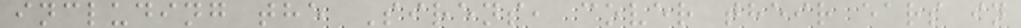including the Sirens, cover their ears in
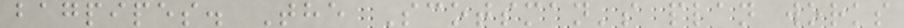bagpipes. The Scotsman's plan works
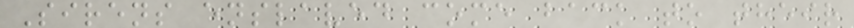Sirens enslaved come back to their
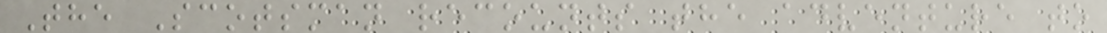The Scotsman recounts the adventure to
